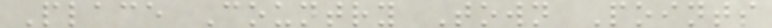Place Country Town Points
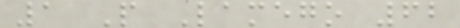1 P Lamego 62
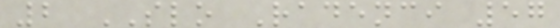2 SLO Radenci 57
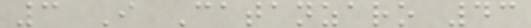3 I Catanzaro 43
